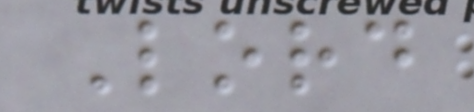Lord
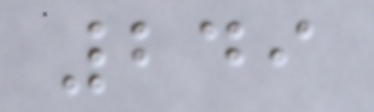249
